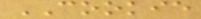COOKIE
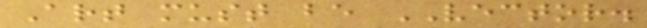Art must be VECTOR.
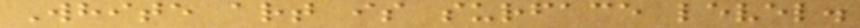White art is surface level.
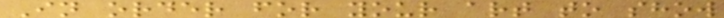In order for your art to show
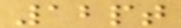12pt
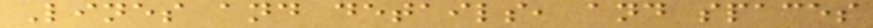Lines and details, and spaces
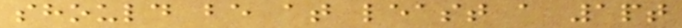should be at least a 1pt
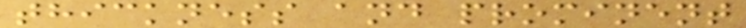thickness and prominent
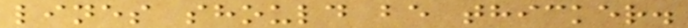lines should be thicker.
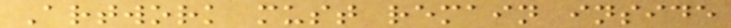Artwork must remain inside
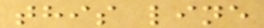this line
